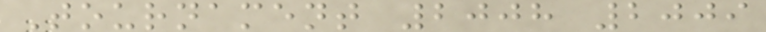Tournament 2008 2009
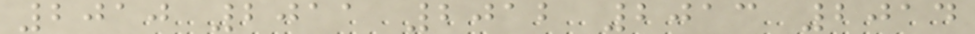2010 2011 2012 2013 2014
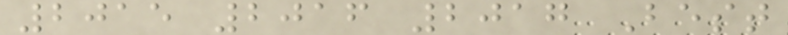2015 2016 2017 Best
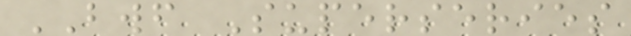BWF Superseries
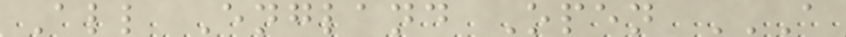All England Open A
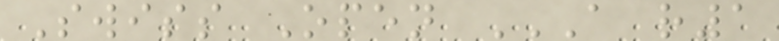Swiss Open A R1
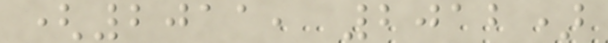(2011, 2012)
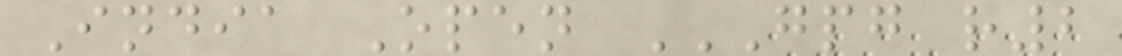India Open GPG R2
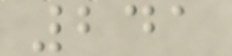241
